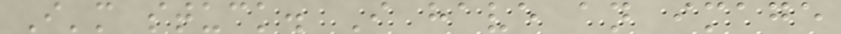I'm stuck. I have an image
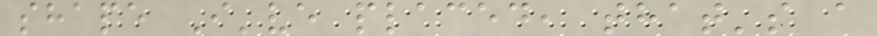shape I've placed, that's a
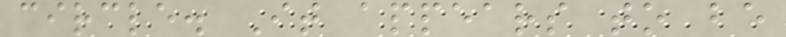circle. It appears to be
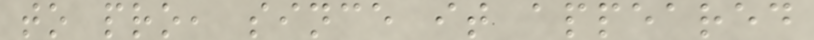to pro, since it appeared
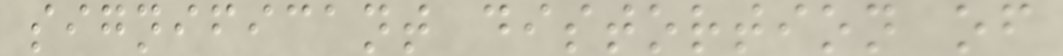significant distortion of
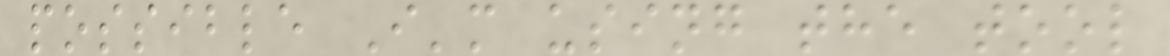possible I'm using the tool
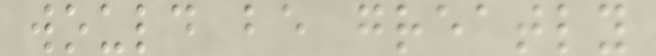would be greatly
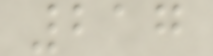217
